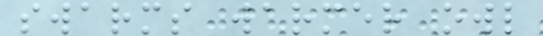swarms warmer owl
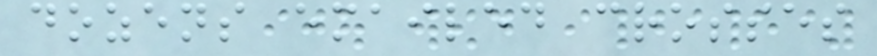dozens emailed crosses
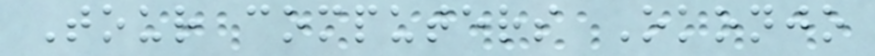Tour computers Okonjo
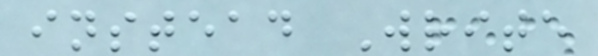instead Write
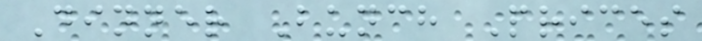Dinner Bunch Prices
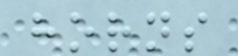horns
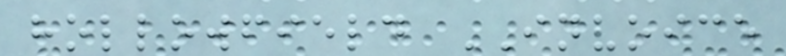hollowfield INVOICE
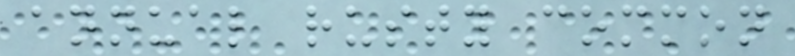annual rusty common
